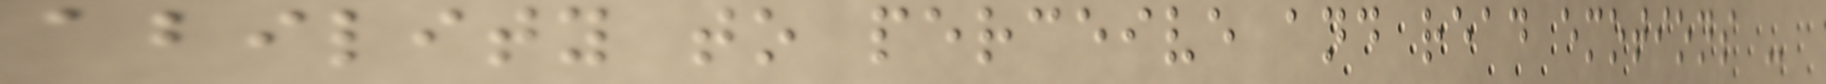ability to perceive and read emotions -
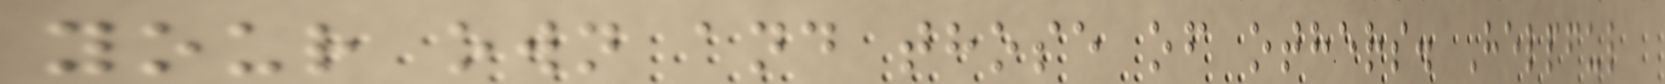your own and those of others. Helpful
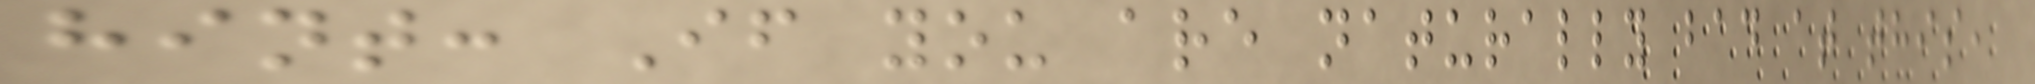hint: If you are naturally bad at this,
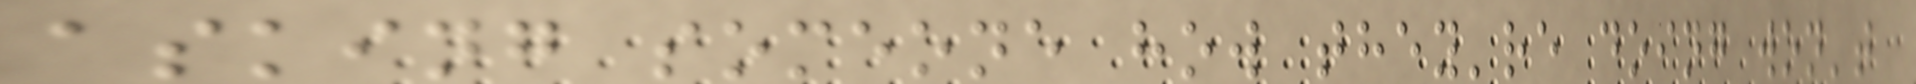asking someone how they're doing won't
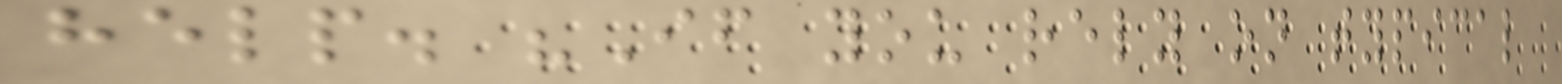help. "If you rely on typical
